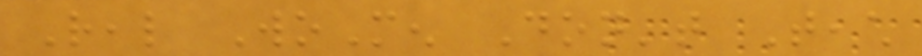Real WoMen Don't Teach
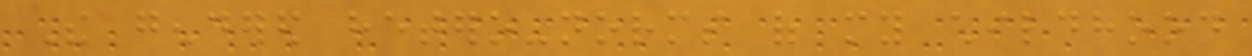The gendered hetero-norms of my childhood
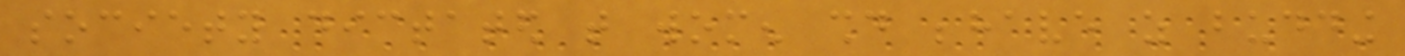society dictated that women should behave as budding
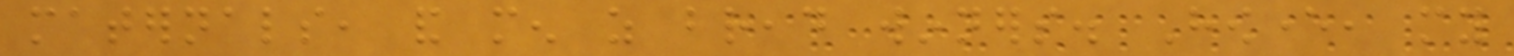maternals, and men as bread winners. However, my
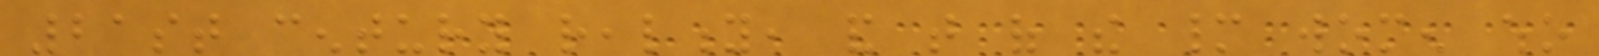21st century reality, and that of the many women who
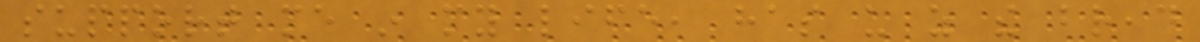support me in my life, has us as the bread
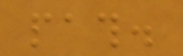path.
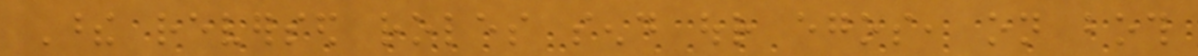These reversed roles send our egos, on both
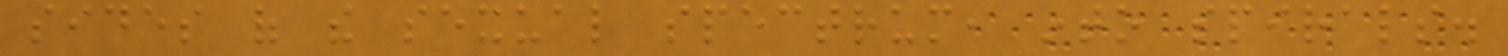sides of the sexual spectrum, into spirals.
